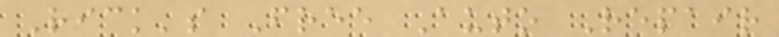Rick's Free Auto Repair
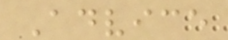Advice
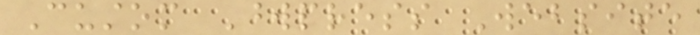Custom Wordpress Website
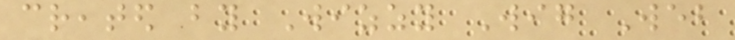created by Wizzy Wig Web
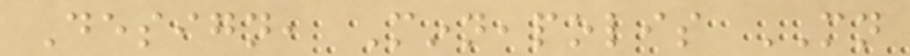Design, Minneapolis MN
